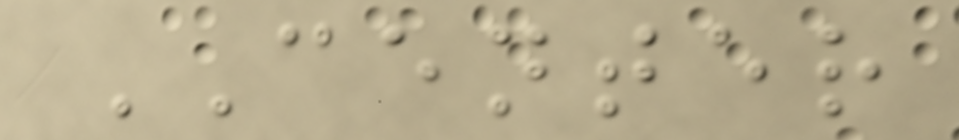CENTER
